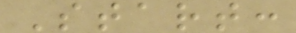Start:
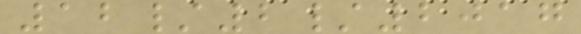12/2/2017
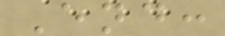End:
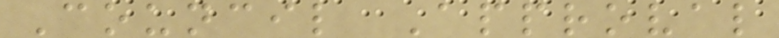Council Approval
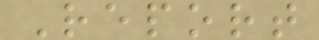Report
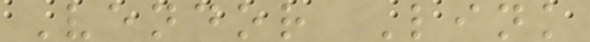Vendor Link
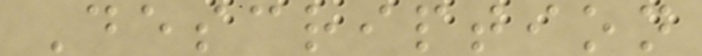Description
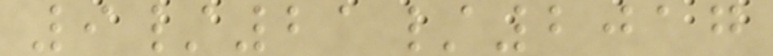9/21/2017
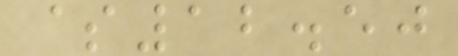$12.50
